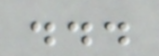...
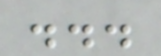...
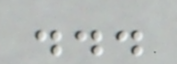...
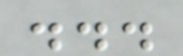...
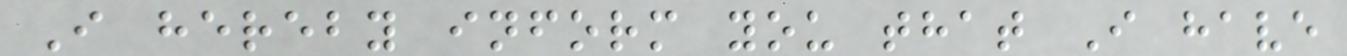I hereby inform you that I have
